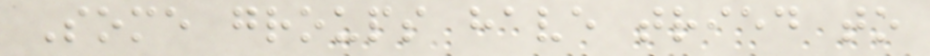Some groups have tried to
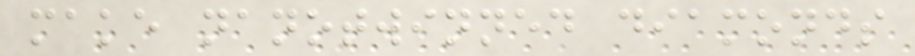make nanotwinned diamonds
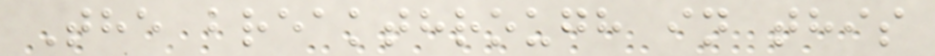The breakthrough in this
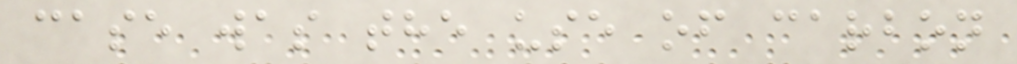case was the use of carbon
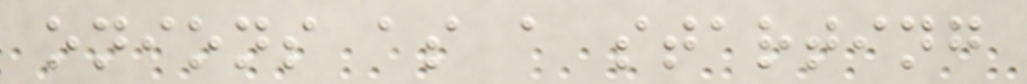onions as a starting
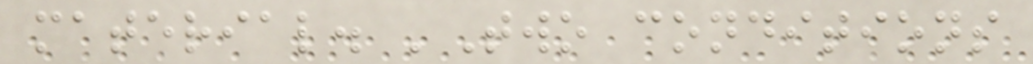material. 'Two conditions
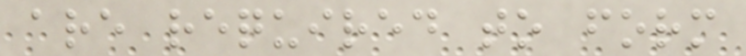are required to form
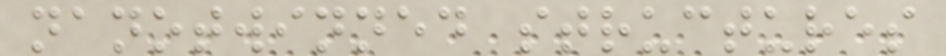nanotwinned structures
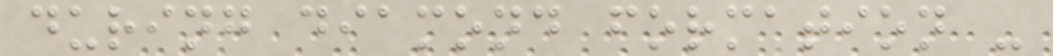during diamond formation -
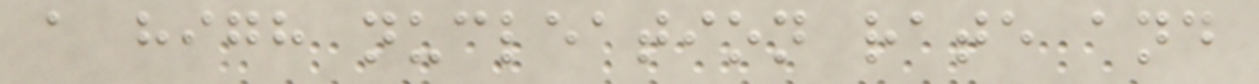a high nucleation rate and
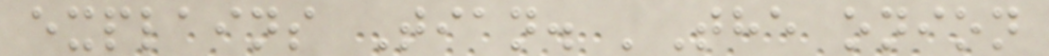explains Tian. 'The onion
